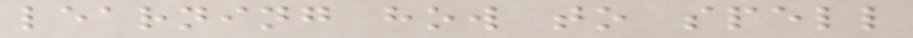learning how to spell
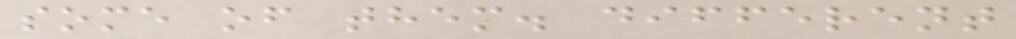some of them. different
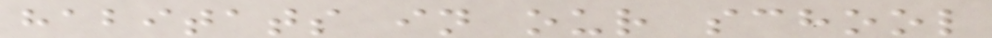habitats in our school
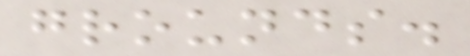grounds.
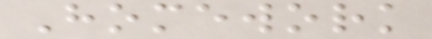Homework
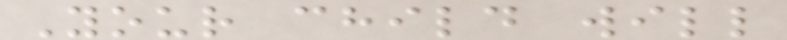Your child will
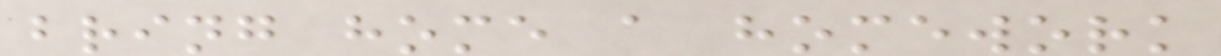bring home a homework
